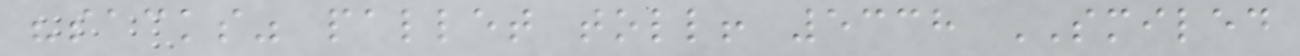"sacks" pallet toll! 5338 SMILED
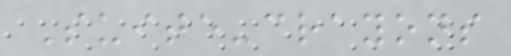Suite-crayons
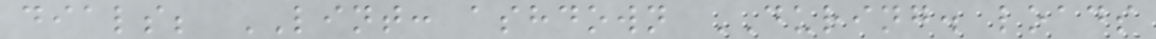dials; LINT: ashdown DURING. loads
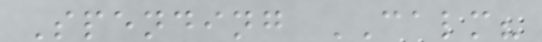Spending CALM?
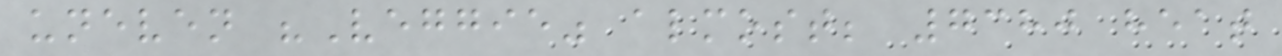uneven "Veggie" almost; 7380 heat
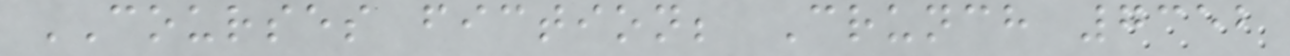COURSES fiction; Crunch 7352
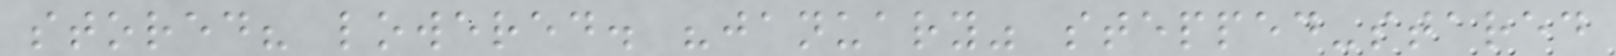stored? lowered. "january" stepped-stared
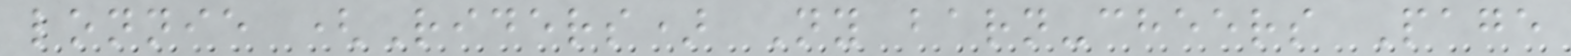lonnie (Riders) Ny barn-cheers Page
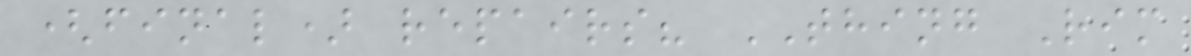(final) repairs? THING Rim
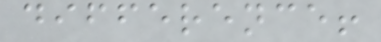difference!
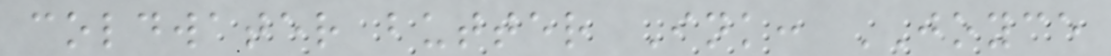coldwater butter Ink: JOYCE
